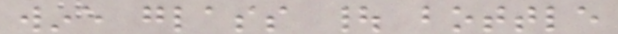wine glass | bottle
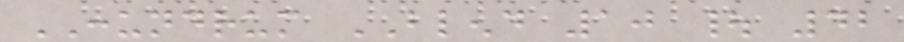CONUNDRUM BLEND 10 | 42
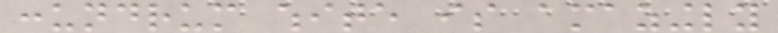conundrum white is amazingly
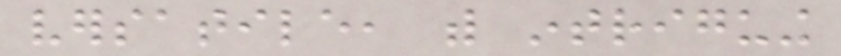versatile, with intriguing
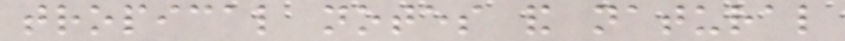tropical notes and natural
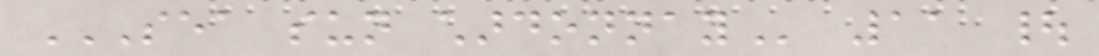SEA SUN CHARDONNAY 11 |
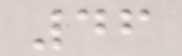46
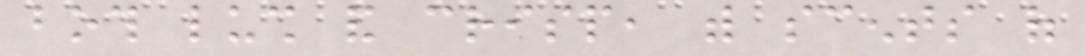both lush and crisp, with scents of
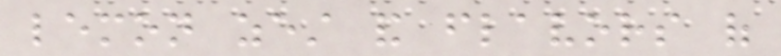lemon zest and flavors of
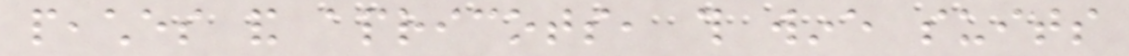peaches and apricots, this wine suits
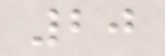20
